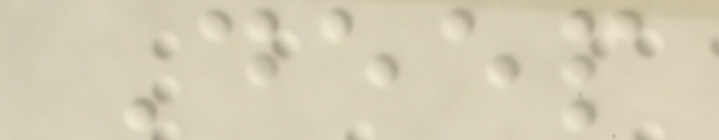Deep
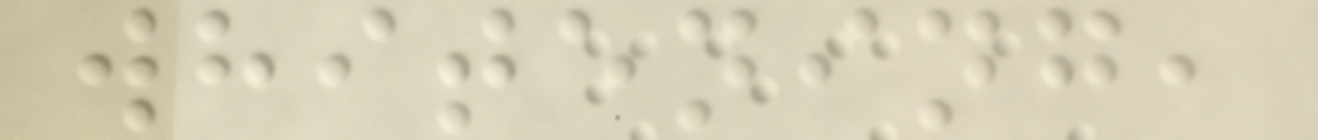whitening,
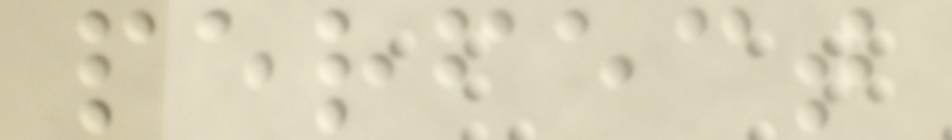perfect
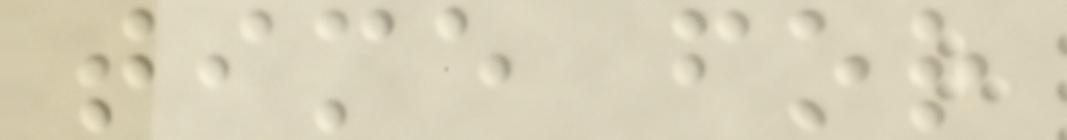time for
